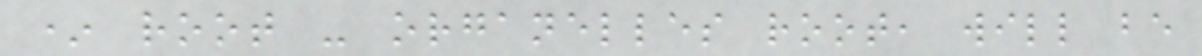* root - organelles root, will be
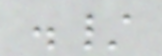./
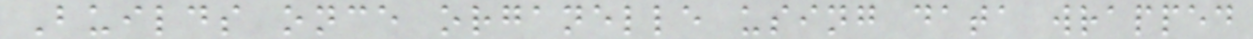Builds once organelle using data wrapped
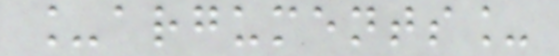_arguments_
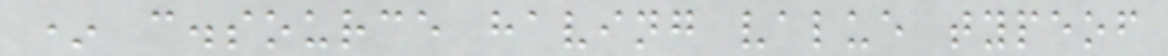* c.source having value typeof
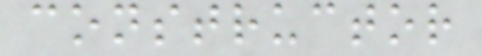constructor
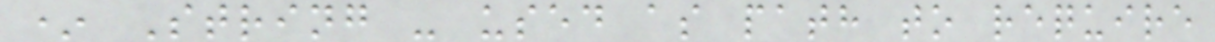* String - used as path to require
